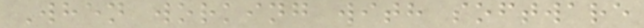When working with software
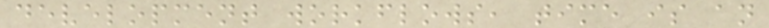development workflows, time is an
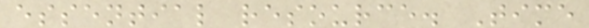essential resource. Time
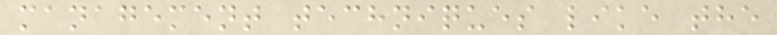management techniques like the
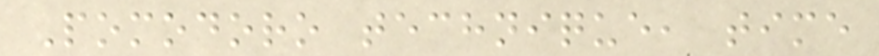Pomodoro technique, time
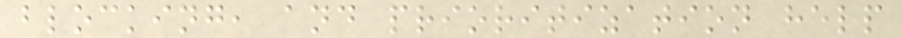blocking, and prioritization help
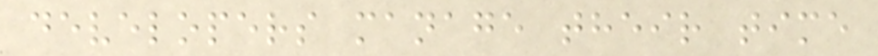developers manage their time
